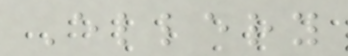Ellery
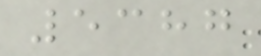5387
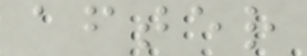after
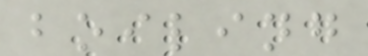boiling
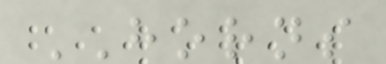HORNS
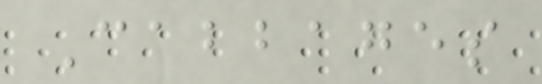Cabbages
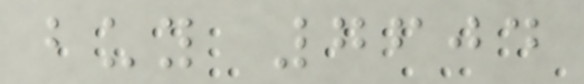buy 7604
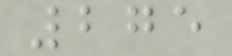275
